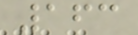163
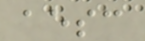aesc
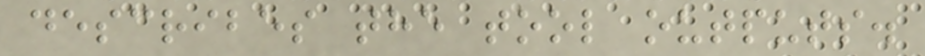describes the tool outputs.
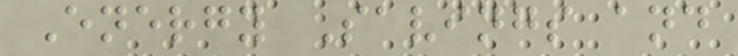Energy Savings and
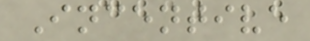Incentive
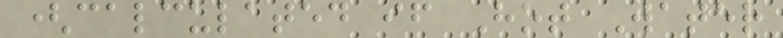(calculated if Hot Water
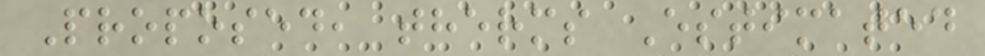Proposed, therms Estimated
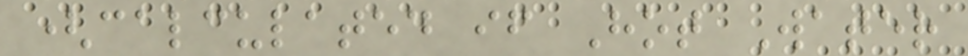(calculated if Hot Water
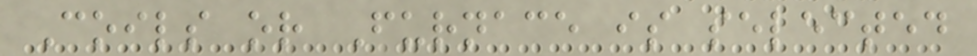Coils or Furnace is selected
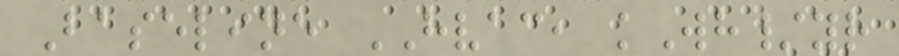Baseline HVAC, kWh/yr
